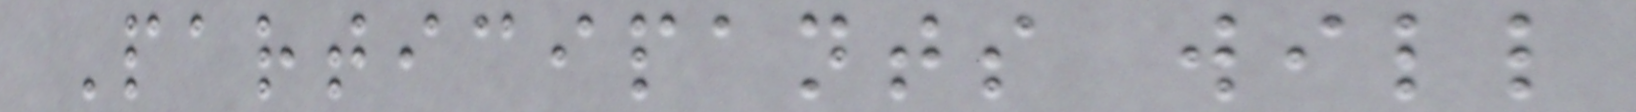Participants will
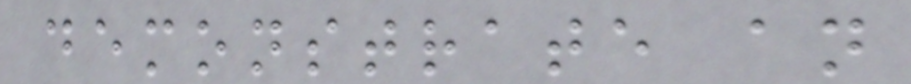demonstrate an
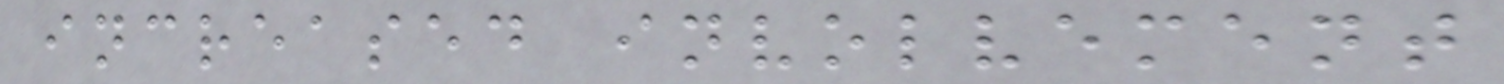increased involvement
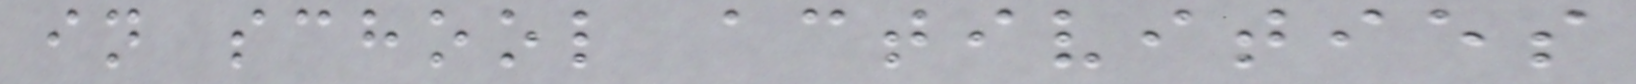in school activities
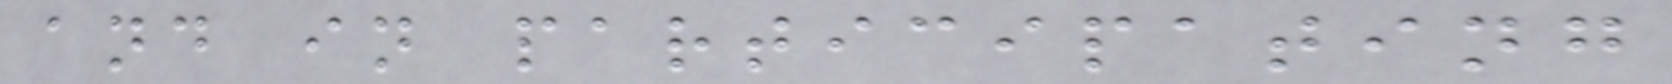and in participating
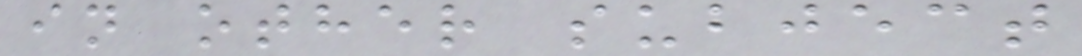in other subject
